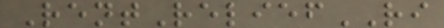RentReliefRI
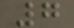7
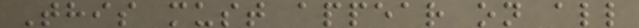This must appear on all
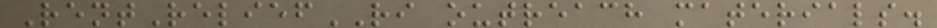RentReliefRI outreach materials.
